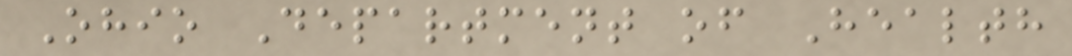Ohio Department of Health
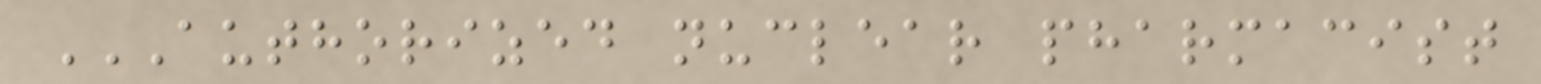AUTHORIZED NUCLEAR PHARMACIST
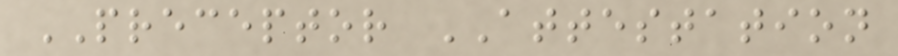PRECEPTOR ATTESTATION
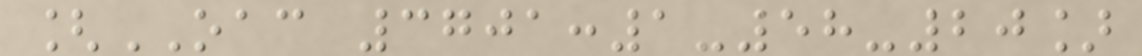[OAC 3701:1-58-20]
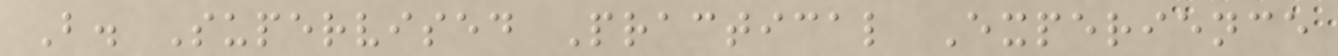B. Supervised Practical Experience
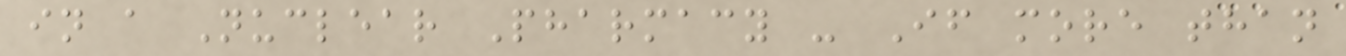in a Nuclear Pharmacy - If more than
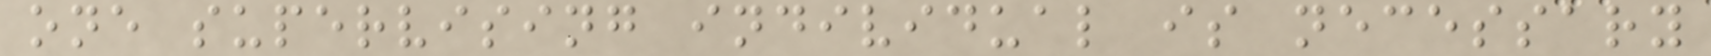one supervising individual is necessary
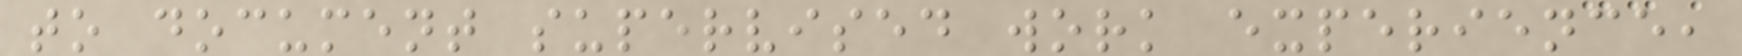to document supervised work experience,
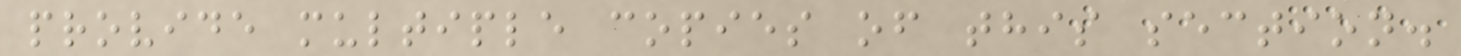provide multiple copies of this section.
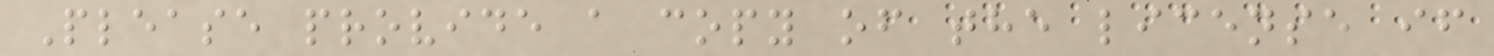Please provide a copy of the license if
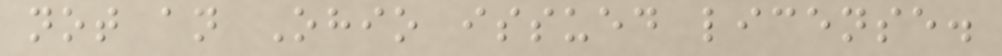not an Ohio issued license.
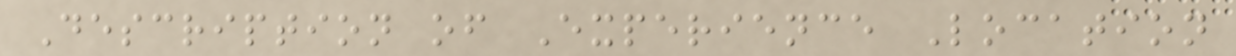Description of Experience Location
